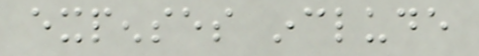expenses include
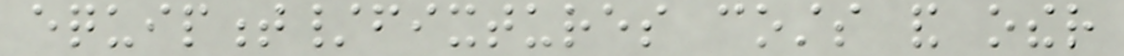equipment/fixtures costs and other
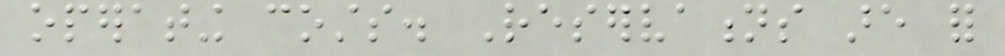operating costs. Reservations are for
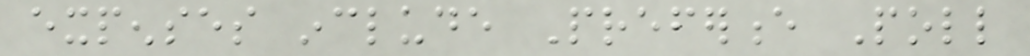expenses include Preference Poll
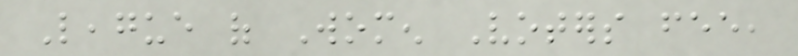League of Women Voters fee,
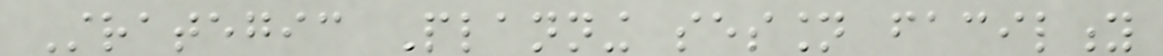Strategic Planning session facility
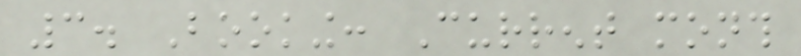3. Booking: Current month
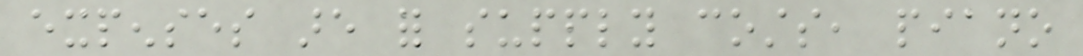expenses are for supply costs, piano
